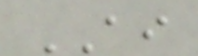AI
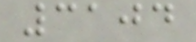3104
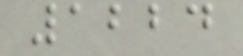1224
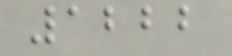1222
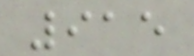915
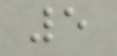5
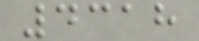4318
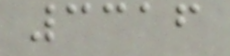3316
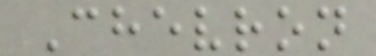Chevron
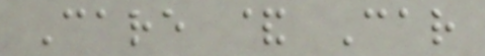Care & Car
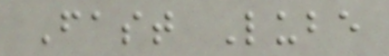Fast Lube
